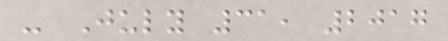- July 31, 2017
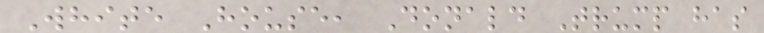White House, Donald Trump has
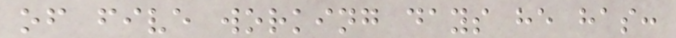of five working days he has:
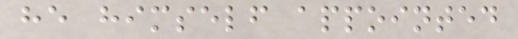he himself appointed
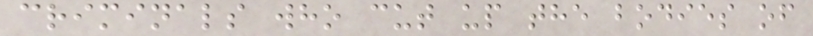criminals who cut up the bodies of
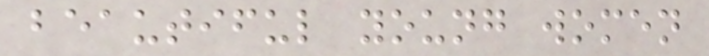beautiful young women
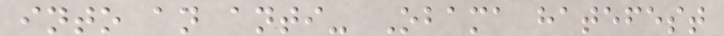into an anti- Obama hatefest
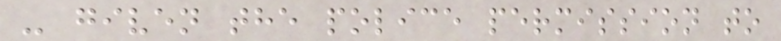- given the police permission to
